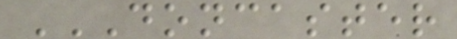DONCASTER
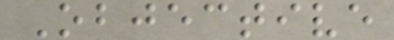Objective
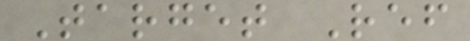Target Ref
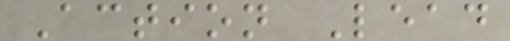Action Lead
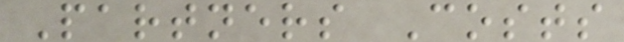Partners Costs
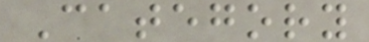Category
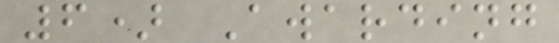6) Awarding
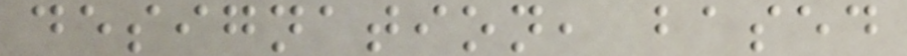designation, based
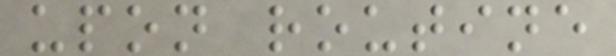upon routine
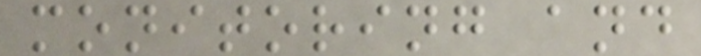monitoring and
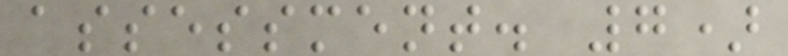assessment. 7)
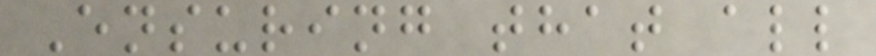Ensuring that all
